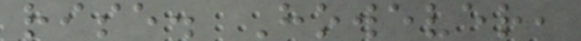rise. However,
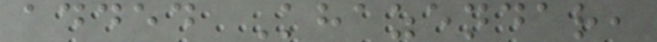added Khazendar,
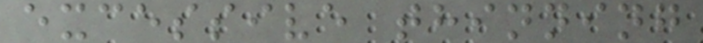excessive thinning
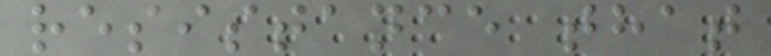resistance that
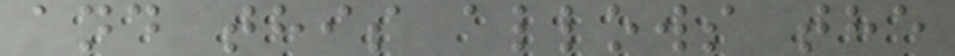and this allows the
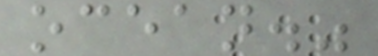ocean."
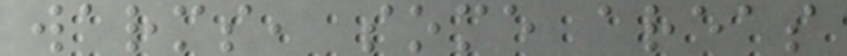warms, some areas
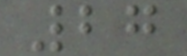27
